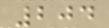204
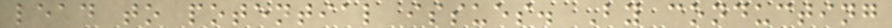lead to potential issues. By conducting
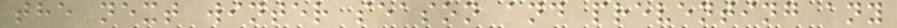the next winter season and preventing any
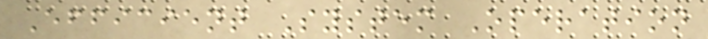Efficient System Operation
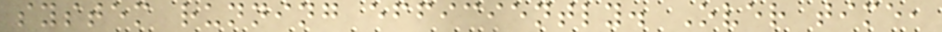system running efficiently. Over time,
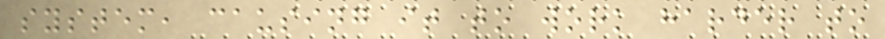system, causing it to work harder to
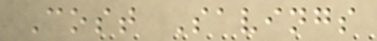Cost Savings
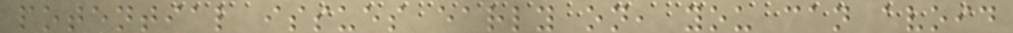potential issues early on, you can avoid
